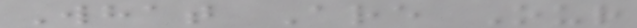What Are Our
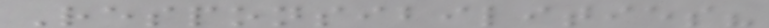Responsibilities?
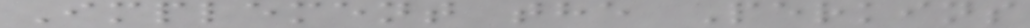Implement the Perkins
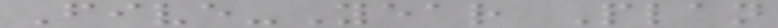Five-Year Plan
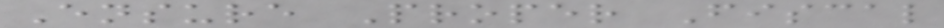Ensure Proper Fiscal
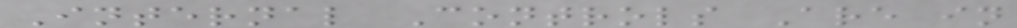Internal Controls Are in
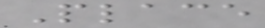Place
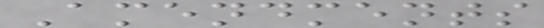Amendments
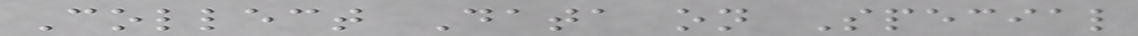Collect Data on Special
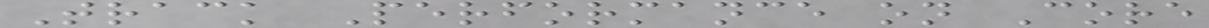Track Performance on Core
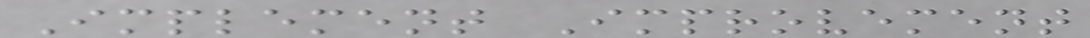Implement Improvement
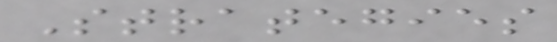Strategies
